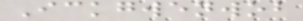Ickgwenwob
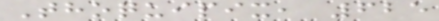Thoquipix, 625
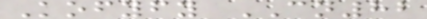Kofyfy CN82
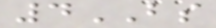4BS
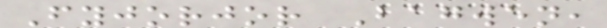Fyjorjor Bagwen,
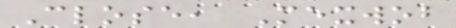Close, Mexwob
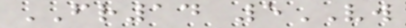FR14 5VW
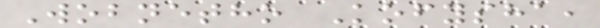Wobnetho Kofysha,
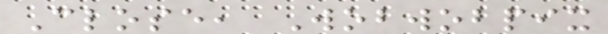Close, Wobwobpix
